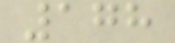178
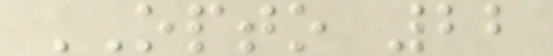OPTO 22
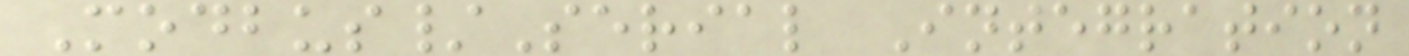Modbus/Serial Integration
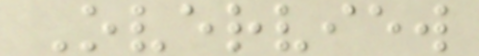Overview
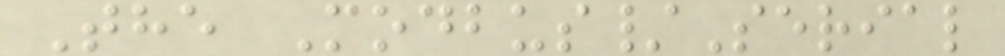The Modbus/Serial
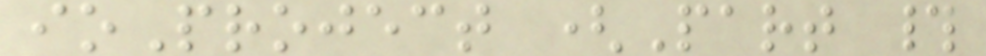ioProject (Part #
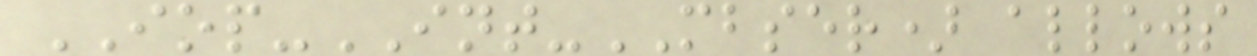IOP-INT-MBSER) allows
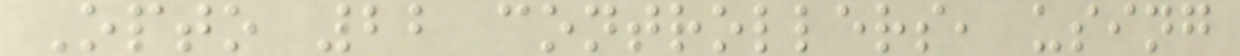Opto 22 controllers, using
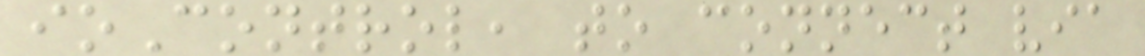ioControl, to connect via
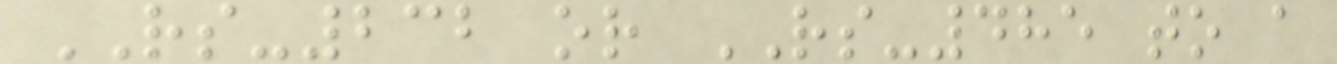RS-232 or RS-485 to a
